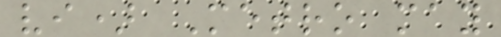vi) Metro may
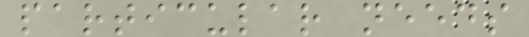particular needs
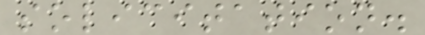solicitation.
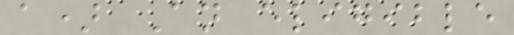a) An eligible
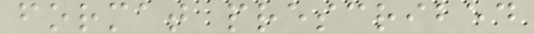format prescribed
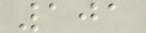101
